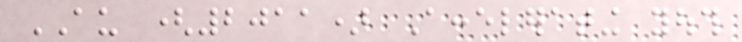AU (2011) Accelerating youth
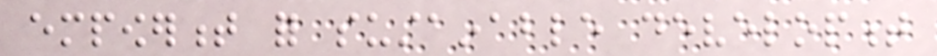empowerment for sustainable development
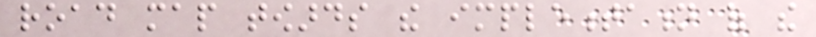road map towards the implementation of the
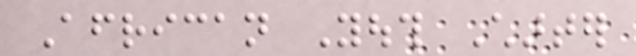African Youth Charter
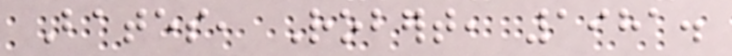Bates, Robert, 1981.
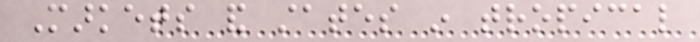Markets and states in tropical
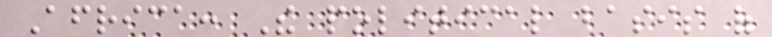Africa: The political basis of
